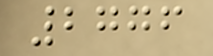2776
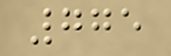775
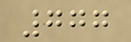777
